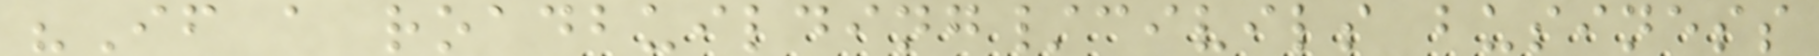"If a roadbuilding/civils business
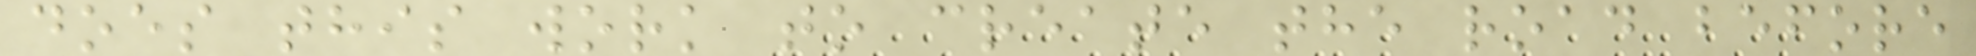does this work to create the road before
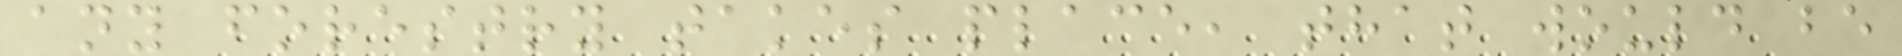any forestry takes place, that would be
